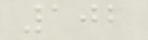102
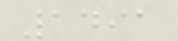1491
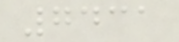7431
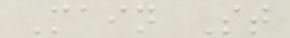Main St
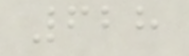628
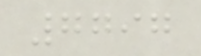7797
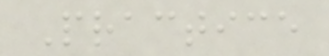Practice
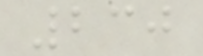230
